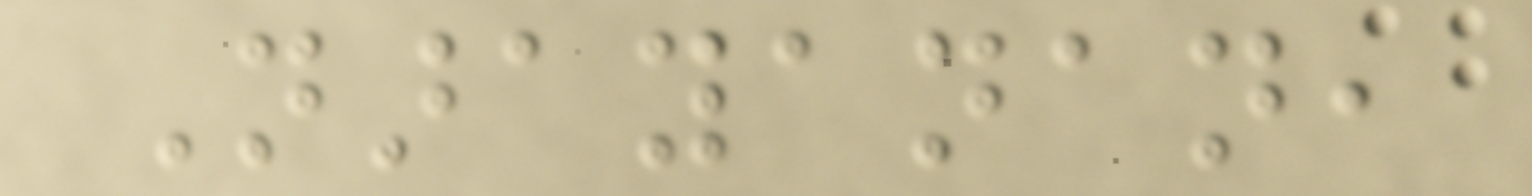Narayanan,
